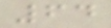64
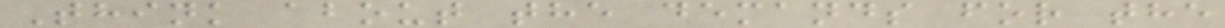Think about the demands for the
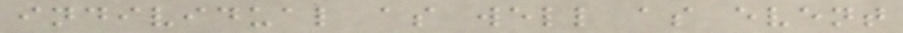individual as well as event
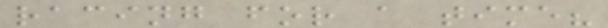racing for a time?
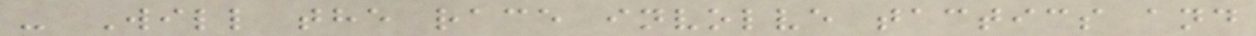- Will the race involve tactics and
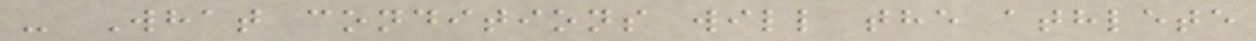- What conditions will the athlete
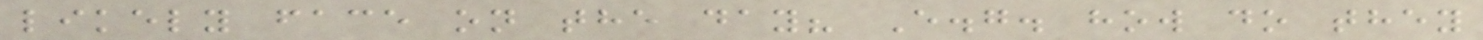likely face on the day? E.g. how do they
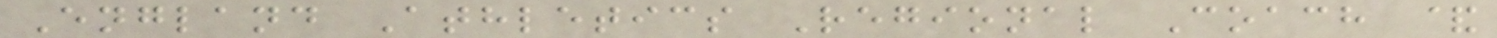England Athletics Regional Coach &
